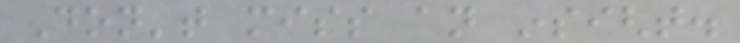Don't miss an insight.
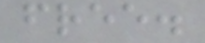free.
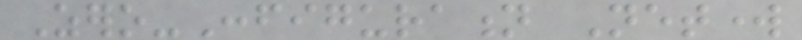Zero-Configuration Network
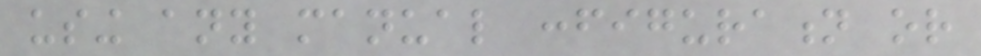using any manual configuration or
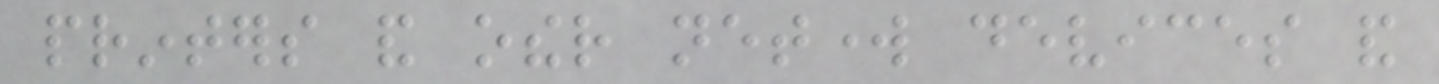printers and other network devices and
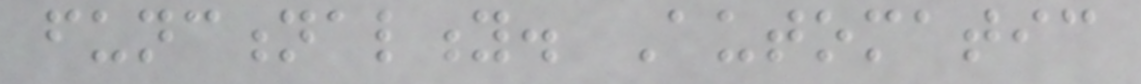functionality. Automatic
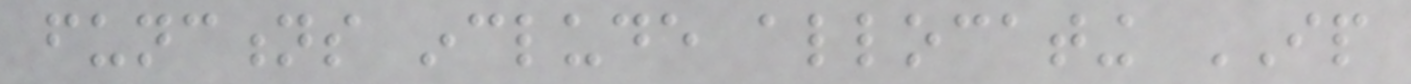functions include allocating IP
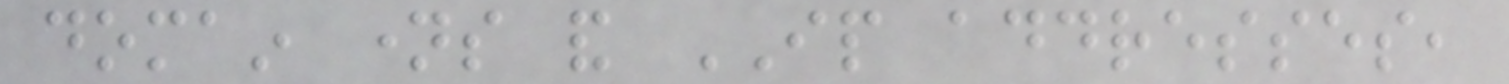domain names and IP addresses,
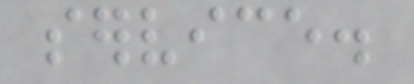service.
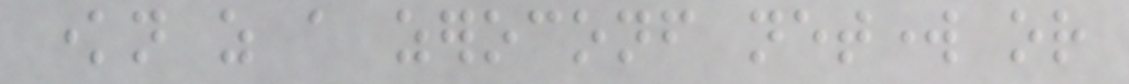known as a zeroconf network or
